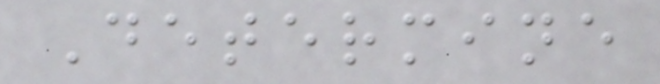Determine
